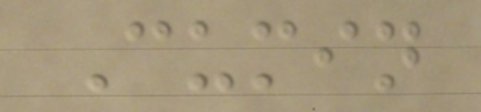Cumin
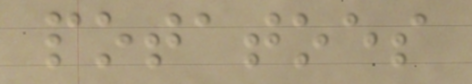potatoes
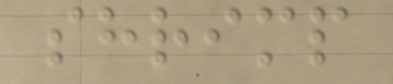shrimp
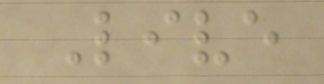Live
